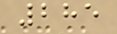285
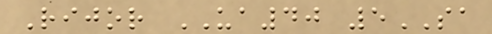Rijor UA40 5SA
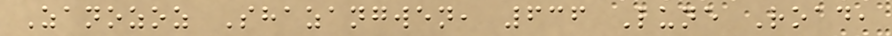Zanozoz Shazangwen, 636 Lune Road,
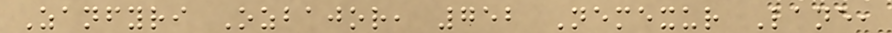Zanfyri Ozbajor, 752 Nemexur Lane,
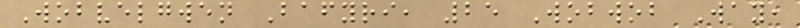Wobvelgwen Bafyri, 25 Wobwob Way,
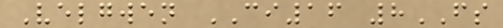Velgwen CI16 8FS
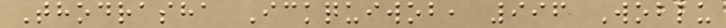Thodrasha Ickquiwob, 996 Woblu
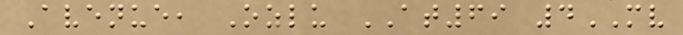Avenue, Ozlu AT69 4MV
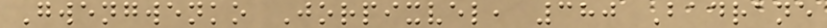Gwengwenko Jorpixvel, 380 Badrane
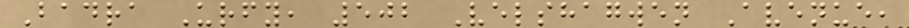Badra Urfy, 502 Velshagwen Avenue,
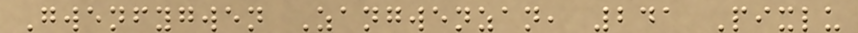Gwenfygwen Zangwenzan, 241 Pixlu
